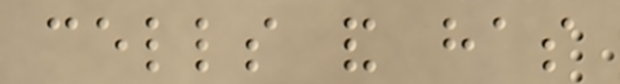cells and has
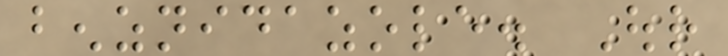benznidazole. Our
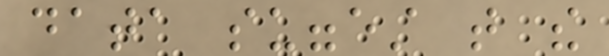data suggest that the
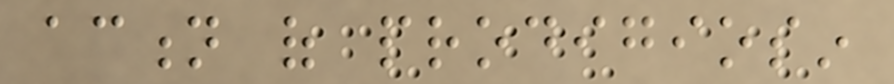action of prodigiosin
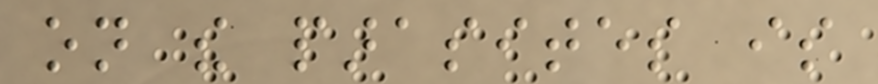on the parasites is
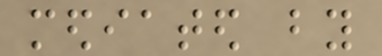mediated by
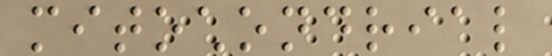mitochondrial
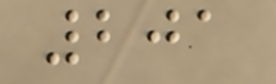201
